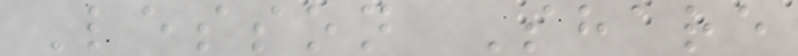Lesson Share
